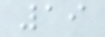19
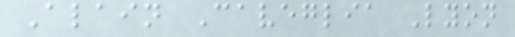Alain Caveglia Lyon
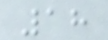18
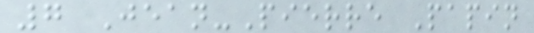7 Jean-Pierre Papin
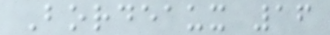Bordeaux 16
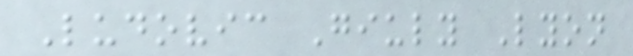Ludovic Giuly Lyon
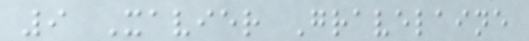9 Xavier Gravelaine
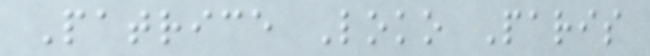Patrice Loko Paris
